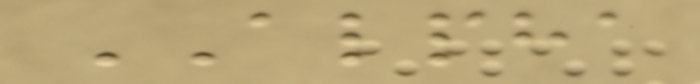ALPHA
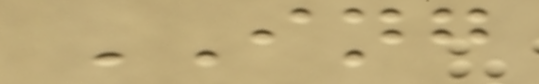ING
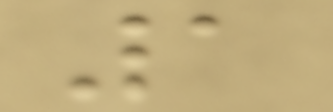1
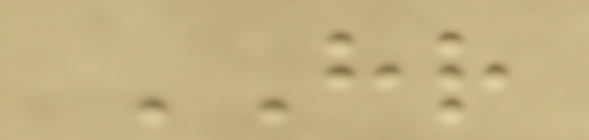HR
